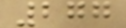277
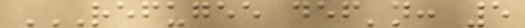REFUGEE DEF'N: 5
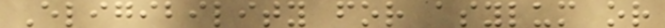Eligibility for asylum or
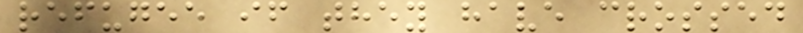refugee if they have crossed
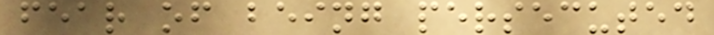fear of being persecuted
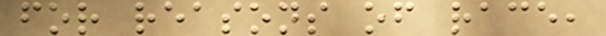for reasons of race,
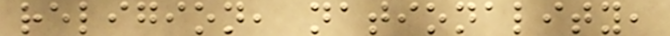religion, nationality,
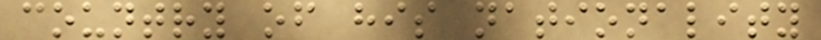country of his nationality
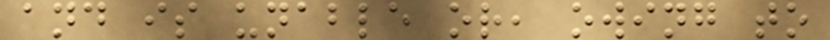and is unable or, owing to
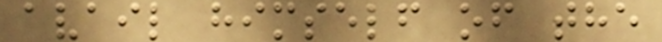avail himself of the
